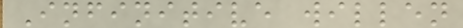Infinitive willen
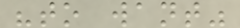"to want"
